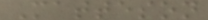Matteson
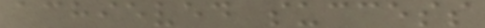achieved success
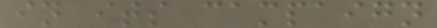in its campaign
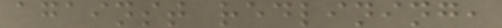against redlining,
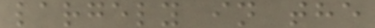largely in the
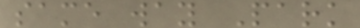same way Park
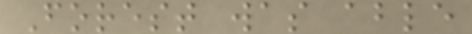Forest was able
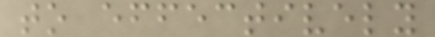to effectively
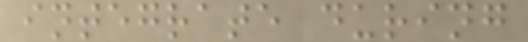integrate during
